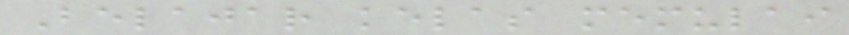Belajar kelas memulai
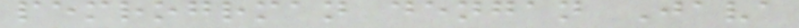pemrogrman dengan Java
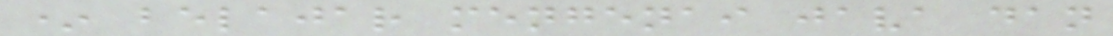* belajar mengenai java dan
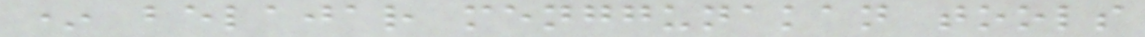* belajar menggunakan tools
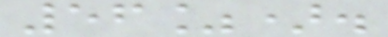56%).
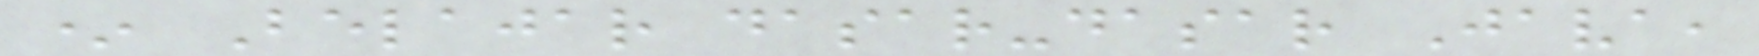* Belajar dasar-dasar Java,
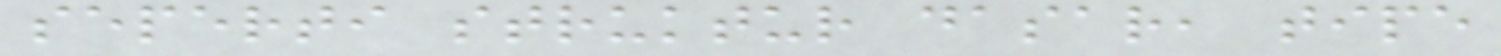seperti struktur dasar, tipe
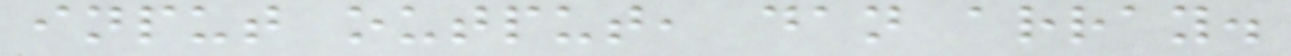input output, dan array.
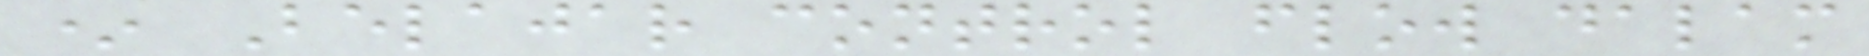* Belajar control flow dalam
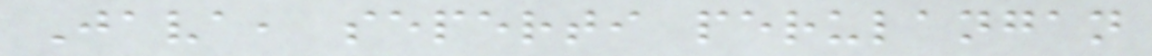Java, seperti perulangan
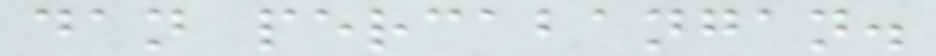dan percabangan.
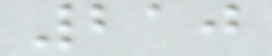210
